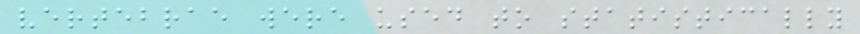vertebrae were used to statistically
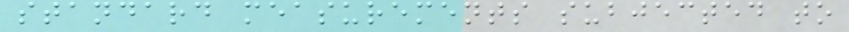standard measurements subjected to
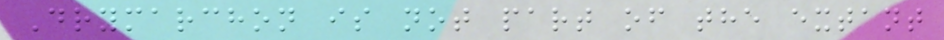Drymarchon is not part of the extant
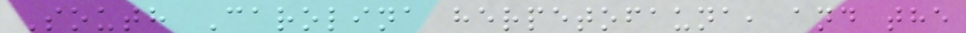South Carolina herpetofauna, and the
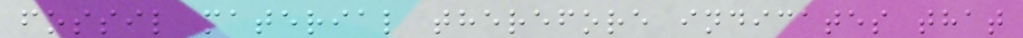fossil material therefore indicates that
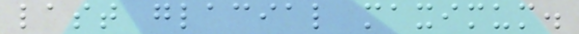last glacial maximum.
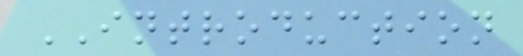INTRODUCTION
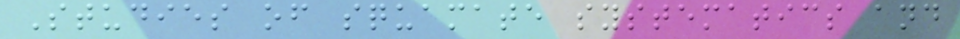Studies of squamate systematics and
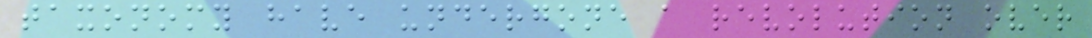taxonomy have undergone a revolution over
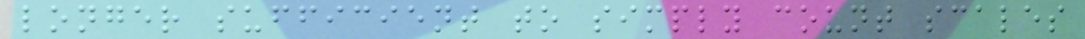longer sufficient to simply count scales
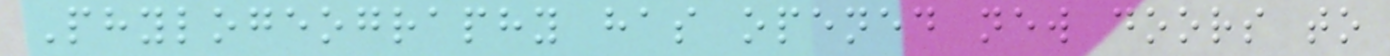Phylogeography has opened new doors to
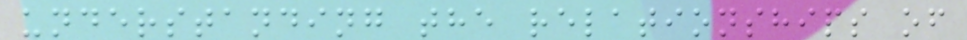understanding the relationships of
